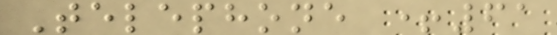Telephone +61
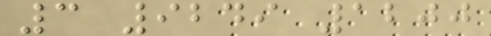3 9249 1200
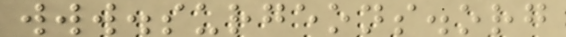www.surgeons.org
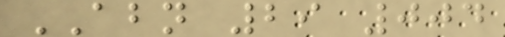ABN 29 004
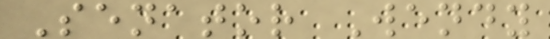Senator Wendy
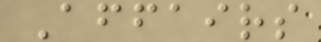Affairs
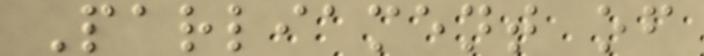Parliament of
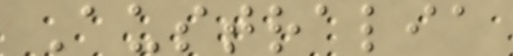Australia
